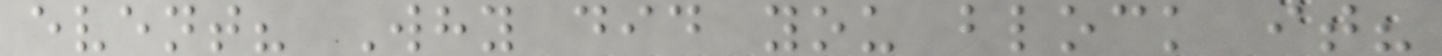event? Why did you block it?
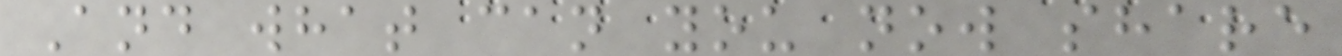And what can you now share
